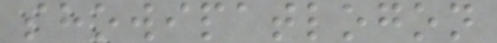showipatlogon
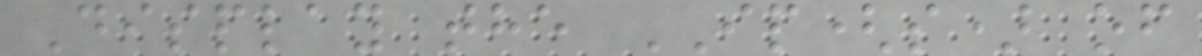Display the IP(s) of
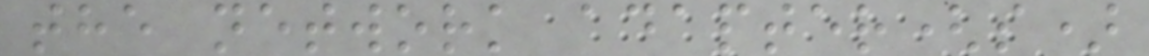the network adapter(s)
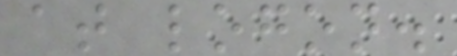at logon.
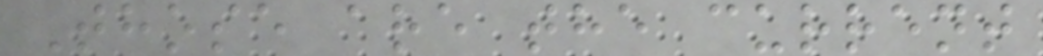Those are the current
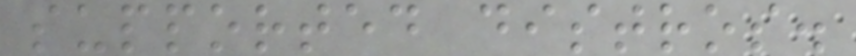supported distros.
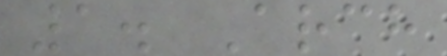1. Arch
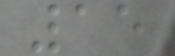15
